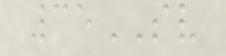35SV
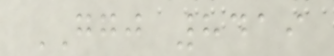GGJ 8419
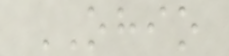OHIO
